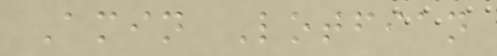Amin Lotfian
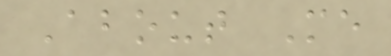About Me
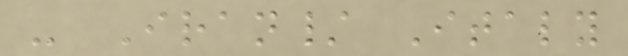- Iran/ Italy
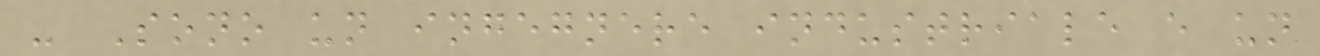- Sono un ingegnere industriale e un
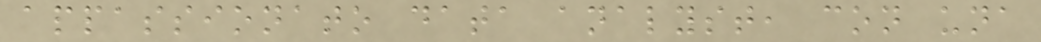appassionato data analyst, con una
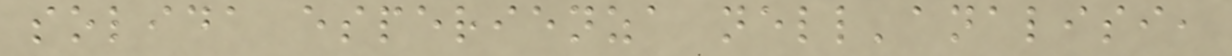solida esperienza nell'analisi,
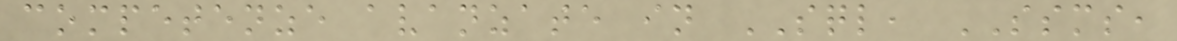competenze avanzate in SQL, SSMS,
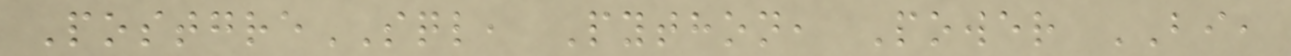PostgreSQL, Python, Power BI,
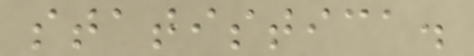statistica.
